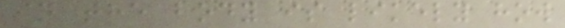in the body is likely how
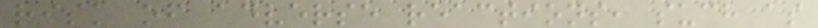risk of adverse reactions, such as
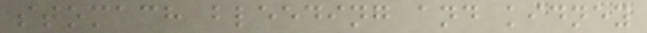stomach bleeding and kidney
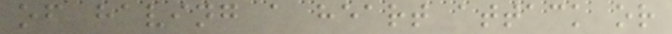of having a heart attack or
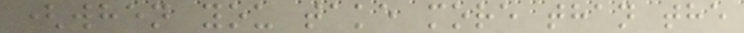(when you take more than the
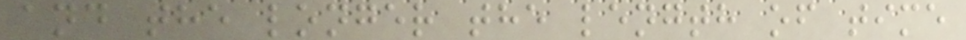and the longer the length of time
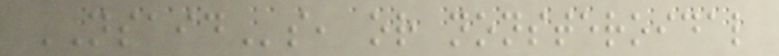NSAIDs, or nonsteroidal
